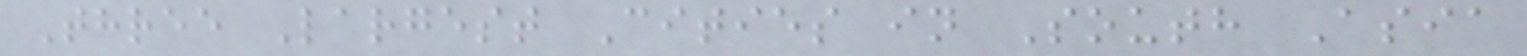Three Largest Cities in South Asia
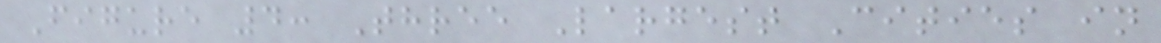Figure 4: Three Largest Cities in
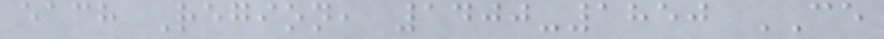each Region, 1400-1850 CE
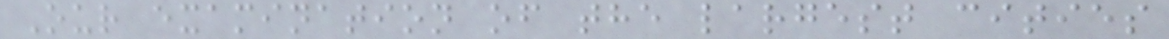Our examination of the largest cities
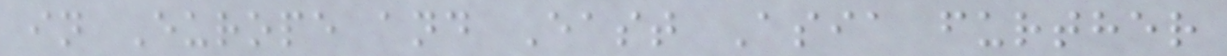in Europe and East Asia further
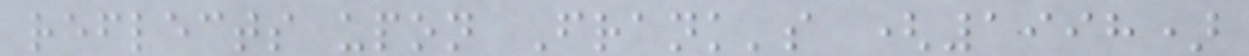reflects upon Frank's (1998)
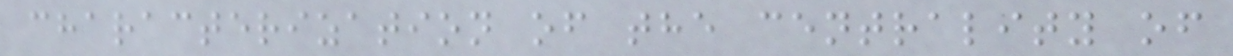characterization of the centrality of
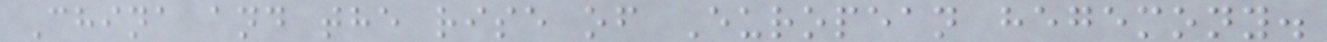China and the rise of European hegemony.
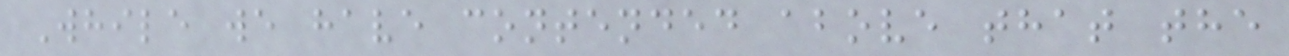While we have contended above that the
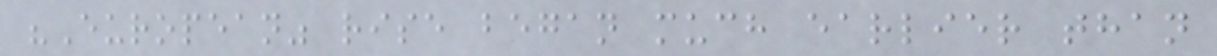"European" rise began much earlier than
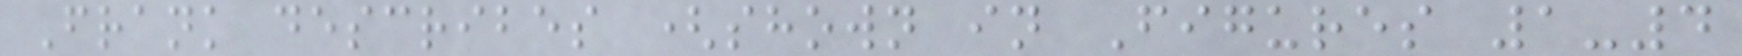Frank describes (shown in Figures 1-4
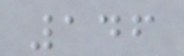146
